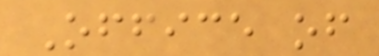Office of
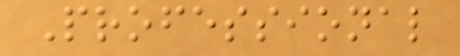Professional
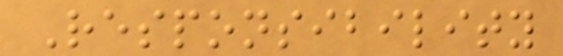Responsibility
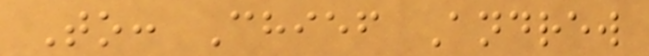To: Chief Andrew
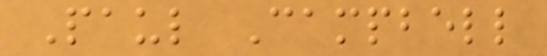Paul Campbell
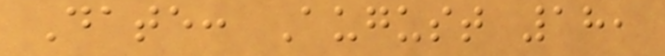Date: August 18,
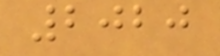2020
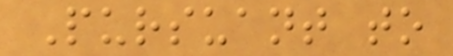Pursuant to
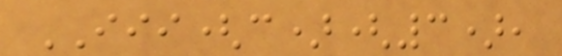III(c)(3),
